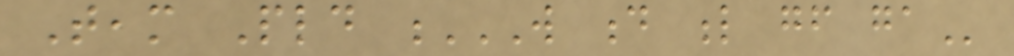Team Pld W D L GF GA
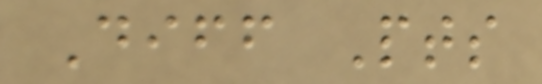Diff Pts
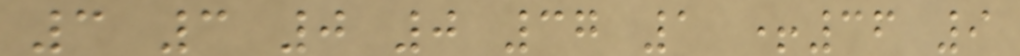3 3 0 0 37 1 +36 9
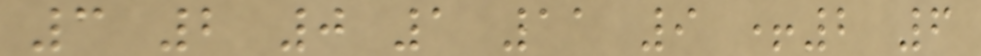3 2 0 1 11 9 +2 6
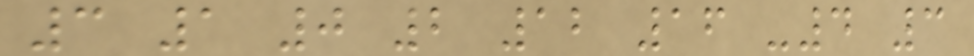3 1 0 2 12 16 -4 3
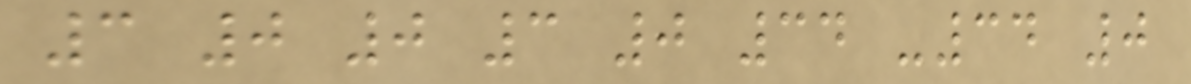3 0 0 3 0 34 -34 0
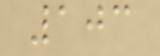103
